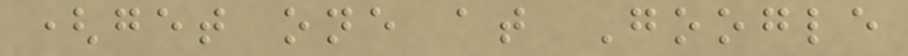(get one at Google
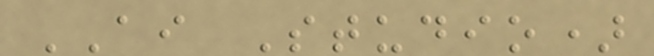AI Studio)
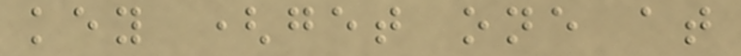key (get one at
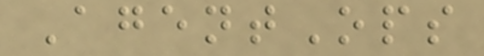AgentOps
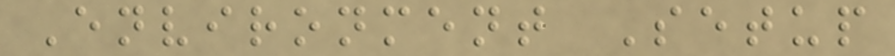Environment Setup
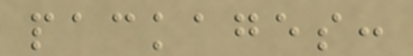packages:
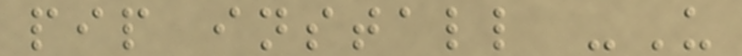pip install -U
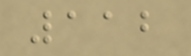112
